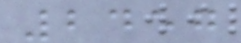2457
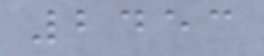2453
